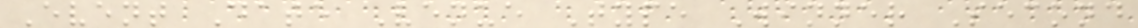Event Date Venue Type Winner Second
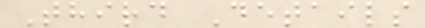Third Details
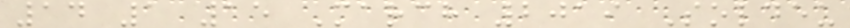14 1 15 March 2019 Soldeu
